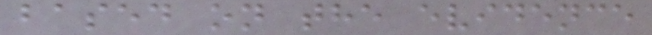based on the evidence
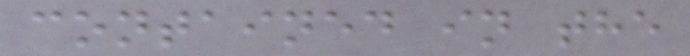contained in the
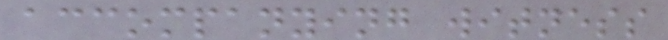accompanying witness
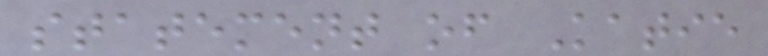statement of Katie
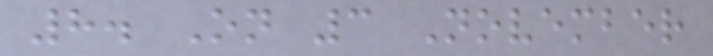8. On 3 November
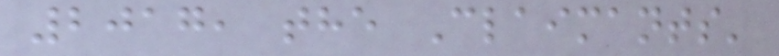2017, the Claimants'
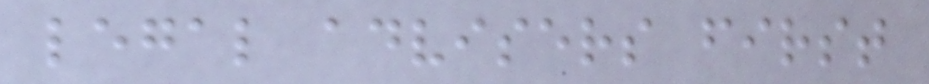legal advisers first
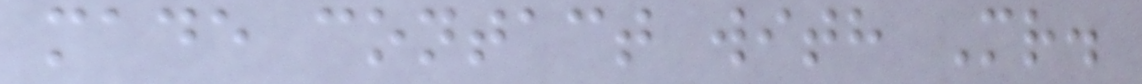made contact with Mr.
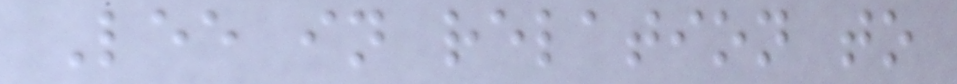Lee in relation to
